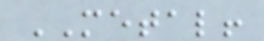METAL!
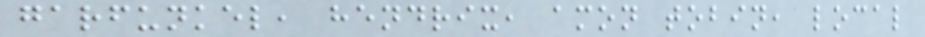garfunkel, hendrix, amon tobin, local
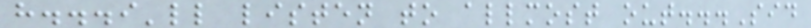h...i'll listen to allmost out...Sid
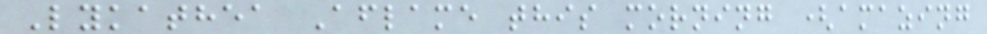Lykathea Aflame this morning (amazing
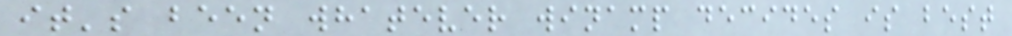it's been whatever winamp decides is best
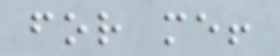for me!
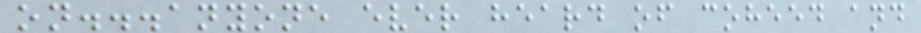on...anyone ever heard of coheed and
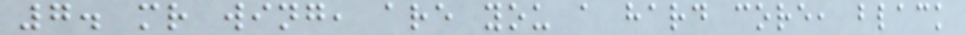7. mr wing, are you a hard core, black
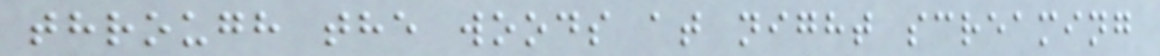through the woods at night screaming
